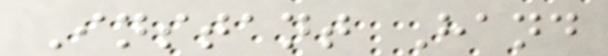Instant Hand
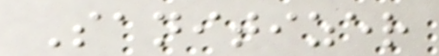Sanitizer
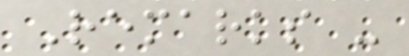Remarks -
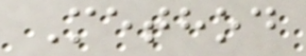Method
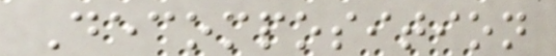Decomposition
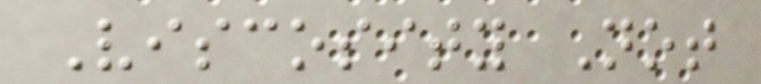Viscosity Not
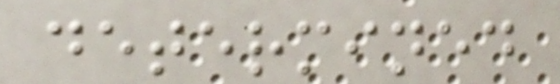determined
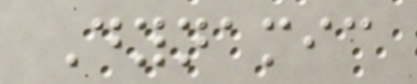Dynamic
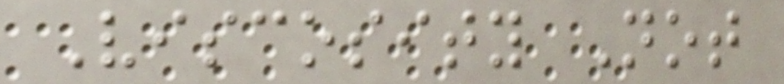Viscosity Not
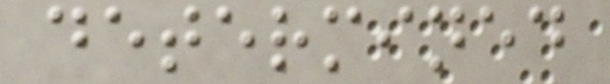determined
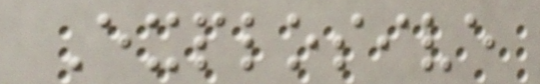Explosive
